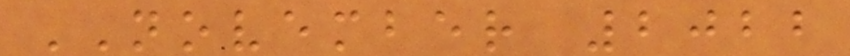NOVEMBER 2022
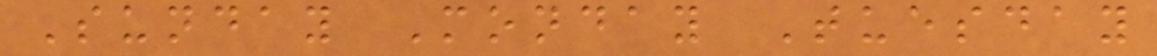Sunday Monday Tuesday
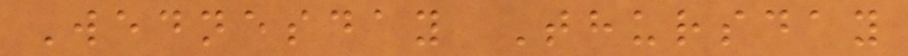Wednesday Thursday
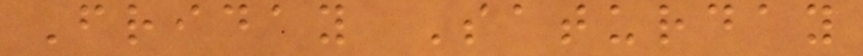Friday Saturday
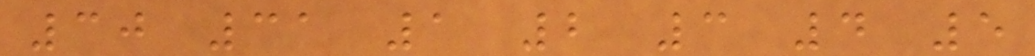30 31 1 2 3 4 5
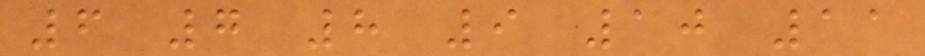6 7 8 9 10 11
